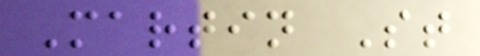Martin St
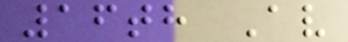16th Av
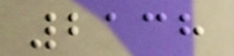2138
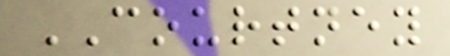COURTNEY
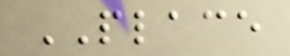PLACE
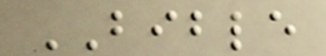BIBLE
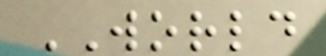WORLD
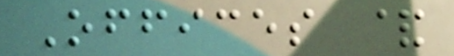Offices &
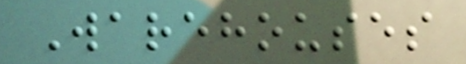Warehouses
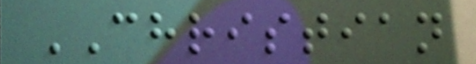CHRISTIAN
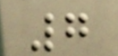7
